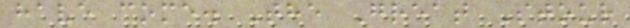have come. The Great Stour
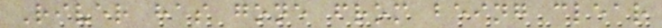River has gone from being clear
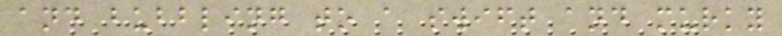and bubbling to a swift and murky
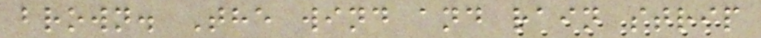brown. The wind and rain strip
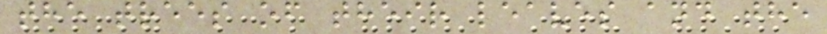the trees of their leaves and the
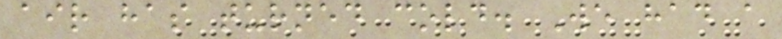air has turned cold. We had a
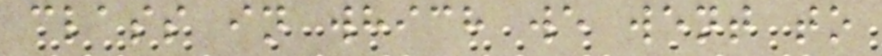class in which we went to
